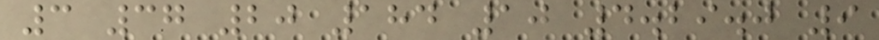3 37 20 184 10 4.29.0 9
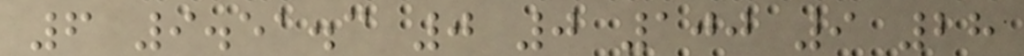6 9.51.3 0 0 100 9 28
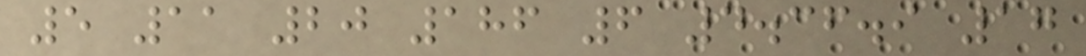5 11 20 186 6 4.36.9 17
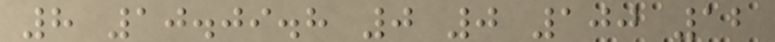8 10.09.8 0 0 100 12
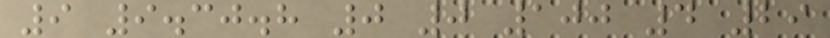9 9.30.8 0 0 100 4 29
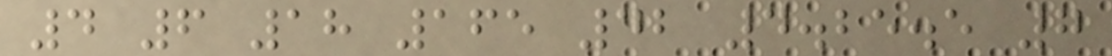4 6 18 165 42 4.25.5 7
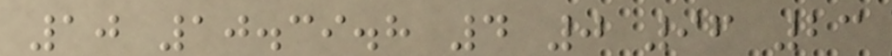10 10.39.8 4 0 96 23
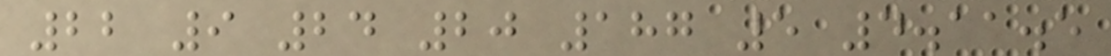22 9 24 20 187 5 4.11.5
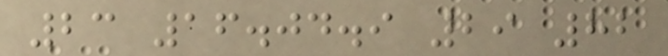23 16.04.9 29 82
